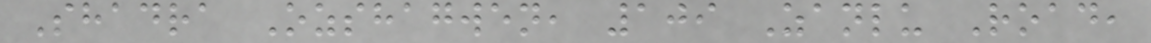Shadra Ozshagwen, 109 Zanlu Road,
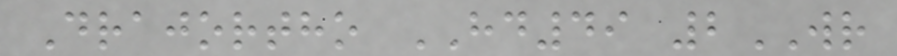Drajortho HD49 2WR
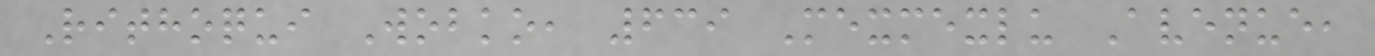Rithoqui Wobko, 639 Mexmexlu Avenue,
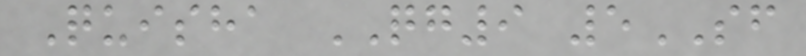Quisha QG9 5SF
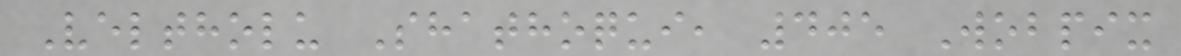Veltholu Shathoqui, 405 Wobpix
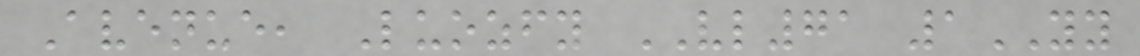Avenue, Luozfy VL71 1YY
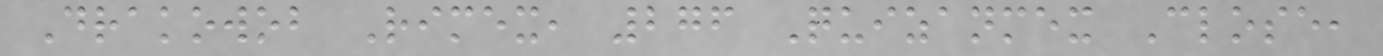Drakowob Rimex, 276 Quizanmex Close,
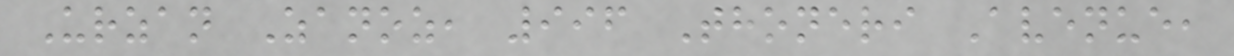Urzan Zanoz, 996 Thoneri Avenue,
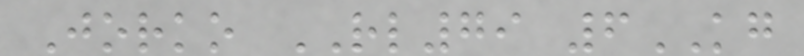Jorko RL79 6KG
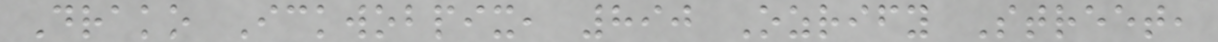Drako Ickwobpix, 890 Ozrify Street,
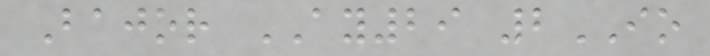Bajor AY29 2IO
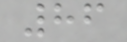86
